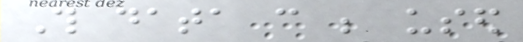This data can be used
